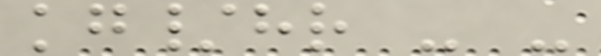kg/hr - -
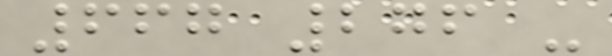667 276 -
